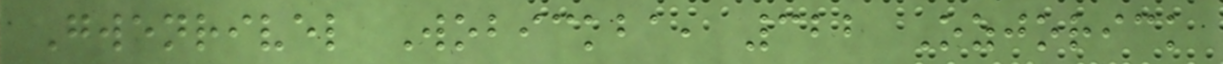Gwenrivel Wobickba, 322 Ozjorick
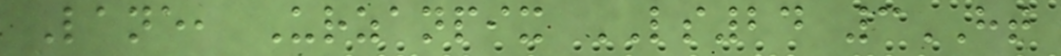Lane, Urzanpix LS24 3HT
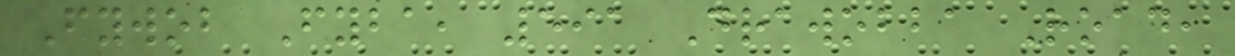Fywob Fyba, 591 Drawobba Road,
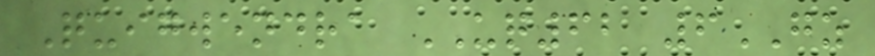Quigwendra UQ62 6GZ
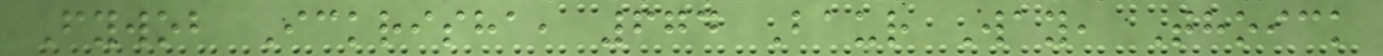Fywob Ickrisha, 674 Baur Way, Thoick
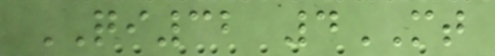QI32 4MT
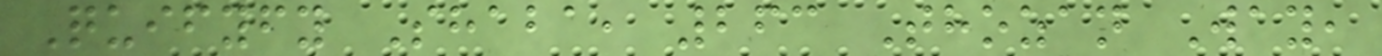Quifyfy Shaba, 263 Thozan Way,
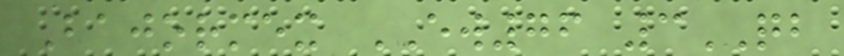Bajormex EW76 3QB
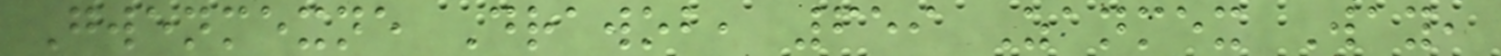Gwenmexne Drawob, 659 Zanmex Way,
